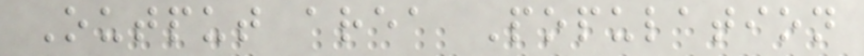Output area Population
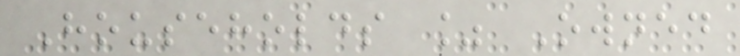Households % Owned
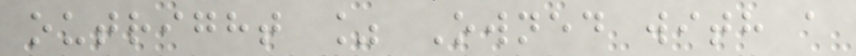outright % Owned with a
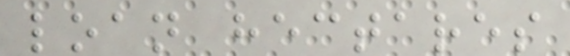loan hectares
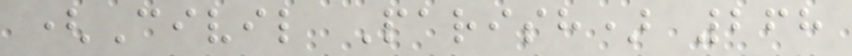(Civil Parish) 268
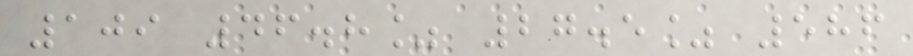109 46.8% 27.5% 586
